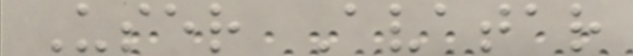User Avatar
